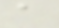a
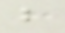b
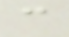c
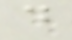d
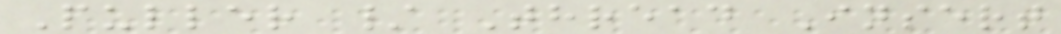Puller / Thread Insert
